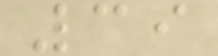39
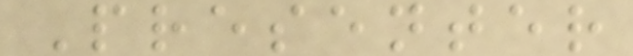Presenter
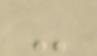-
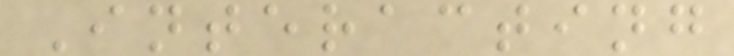Interacting
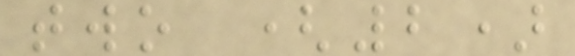two (2)
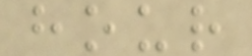hour
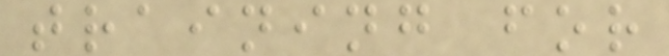training for
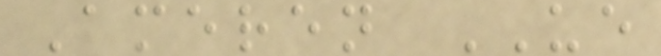Ameren UE
